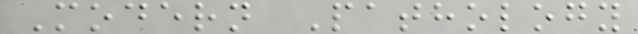Modern Pathology
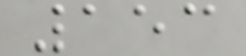153
